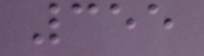355
